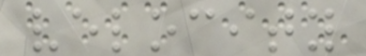velocity
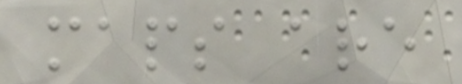maps are
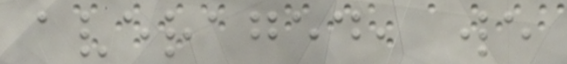averaged, we
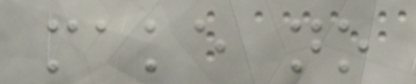make no
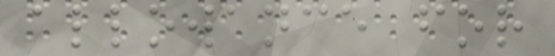allowance for
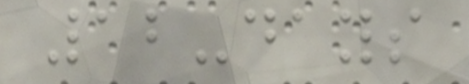12-days
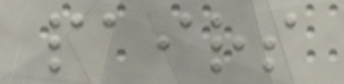pairs
